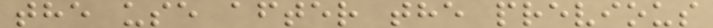the use after the previous
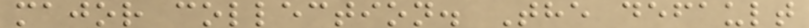major collection. The default
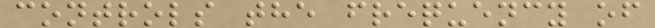controls the frequency of
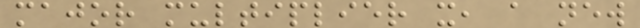major multiplier x, a new
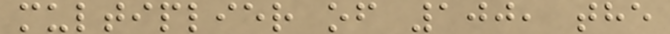multiplier of 100, the
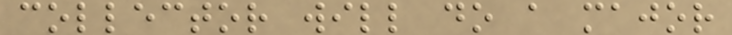collector will do a major
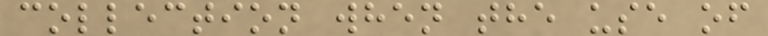collection when the use of
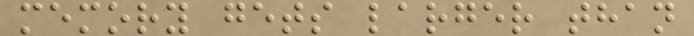memory gets larger than
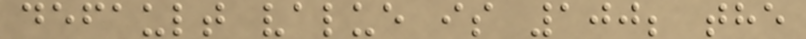default value is 100; the
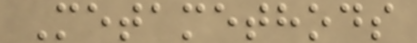Metamethods
